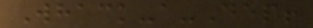Whack-a-Dep!
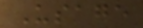Usage
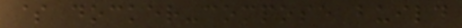$ docker-compose build
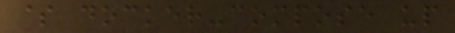$ docker-compose up
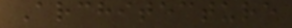Architecture
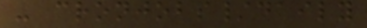- cronjobs/daily
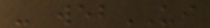- webUI
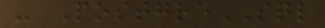- PostgreSQL
